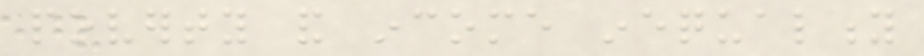poverty and income inequality
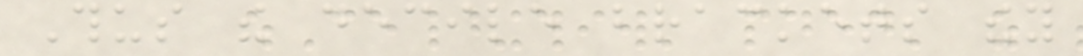Thus the decile brackets they
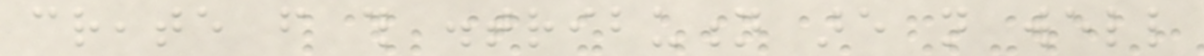create from this distribution are not well
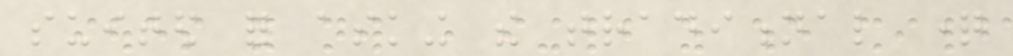suited for asking the traditional question
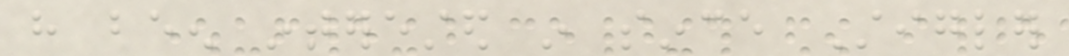have been interested in since Stigler
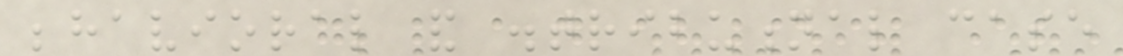behavioral and distributional case
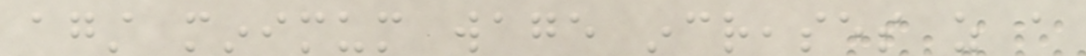against minimum wage increases as a
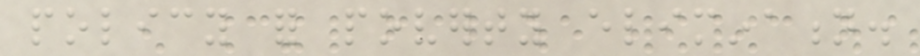policy for poverty elimination.
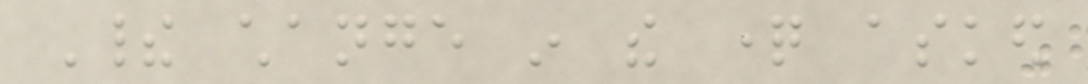Their change in the question asked
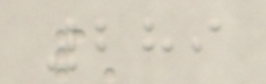289
